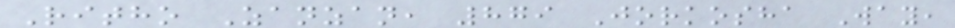Ritho Zanzan, 879 Jorkosha Way,
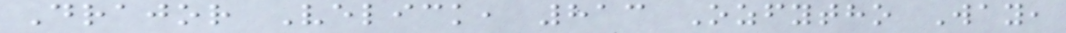Drajor Velick, 813 Ozfytho Way,
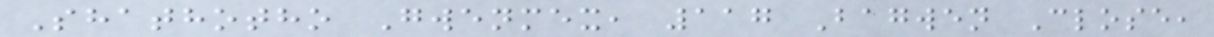Shathotho Gwenmex, 117 Bagwen Close,
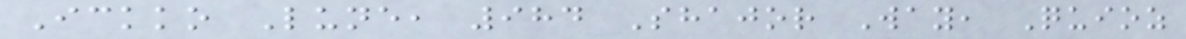Ickko Lune, 984 Shajor Way, Quioz
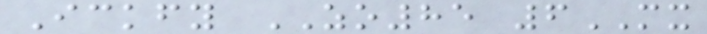Ickfy ZO85 6MX
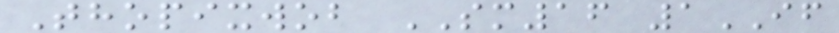Thopixwob SM16 1IF
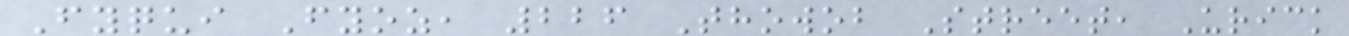Fyqui Fyoz, 226 Thowob Street, Urick
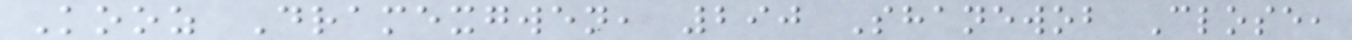Kooz Dramexgwen, 290 Shanewob Close,
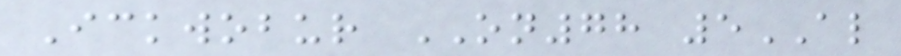Ickwobur ON78 5AL
